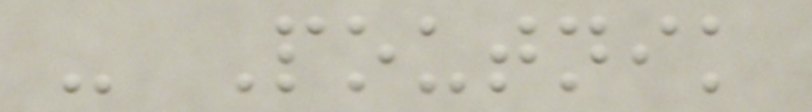- Poutnik
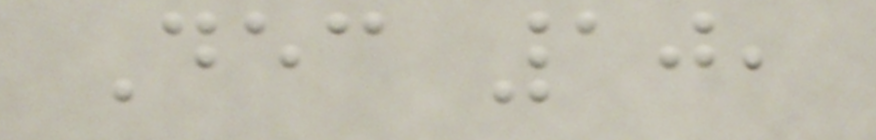Dec 10,
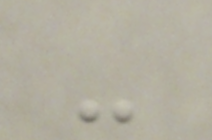-
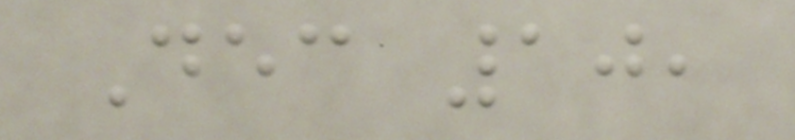Dec 10,
